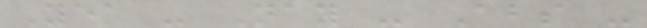Yea - Nay - Abs -
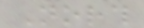North
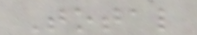Total
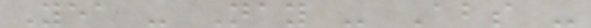Yea - Nay - Abs -
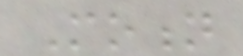Motion
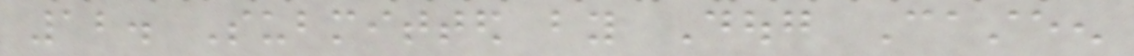12. Submitted by Doug Casteen
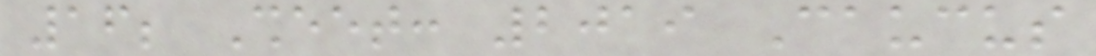16; Sheet: 2019 Caucus
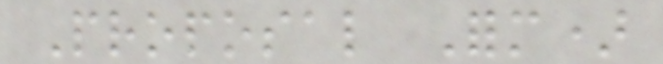Proposal Form)
